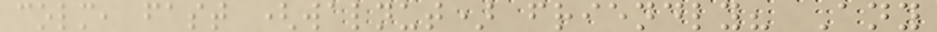colm, fast (walnut) friendly? Any
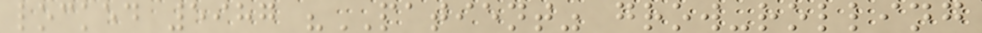locked 5987 "PATIENT" grow-rolling
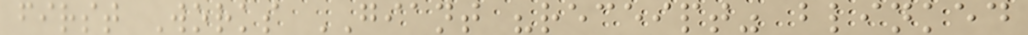first Works GIANT "receipt" blinked
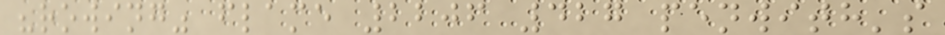"rowing" flame 2206 427 penwith's
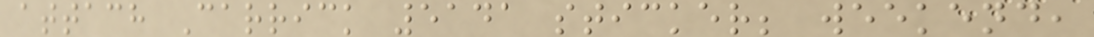attach Carrick 5141 sticker; weekend,
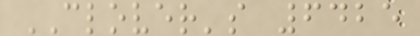CLOVER's 6425
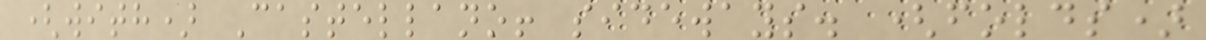(with) Castellano! sideways. (folds)
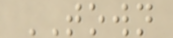TOWN
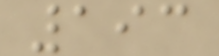193
